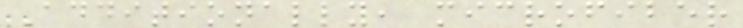Additionally, microfiber
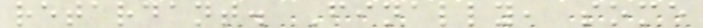retardant. Finally, some
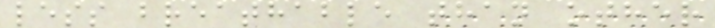less breathable than other
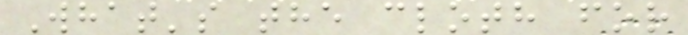What's the cloth for
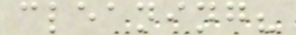cleaning?
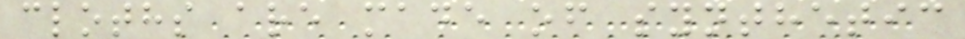cloths are made of synthetic
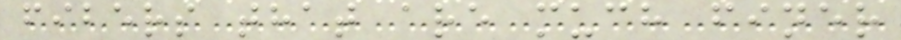fibers that are much finer
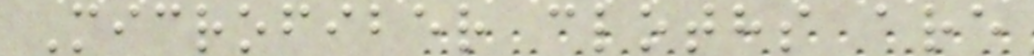Microfiber cloths are
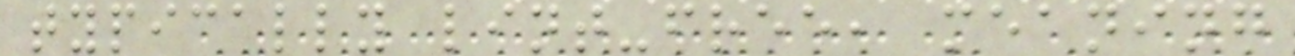typically lint-free, meaning
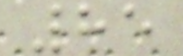85
